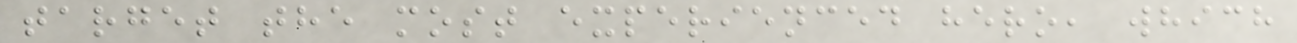target the most experienced hero, which
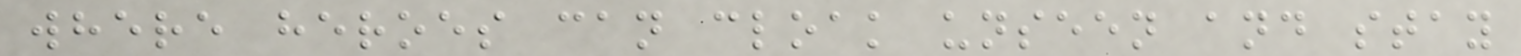where heroes can cloak unseen and stay
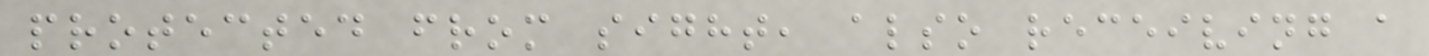protected from sight, also receiving a
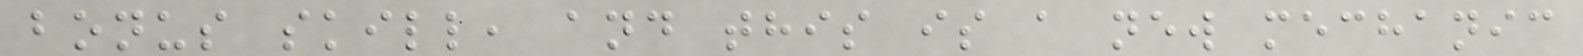bonus skill, and this is a new mechanic
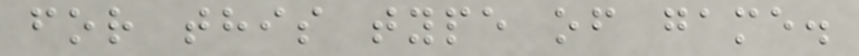for this type of game.
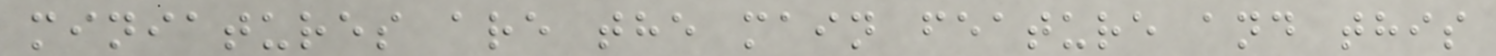miniatures are the main feature and this
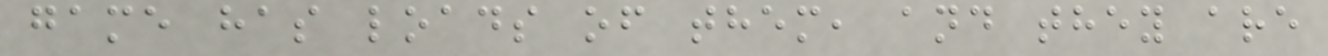game has loads of them, and they are
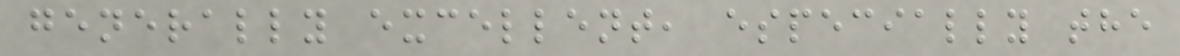generally excellent, especially the
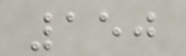150
